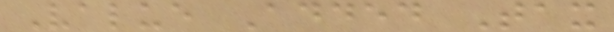Value Added Tax
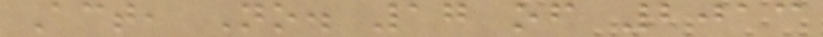Act, No. 17 of 2013
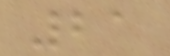21
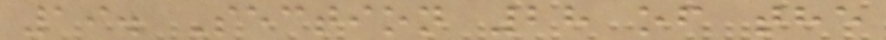19. Section 28 of the
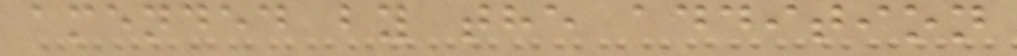amended by the addition
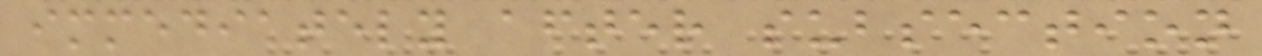immediately after subsection
